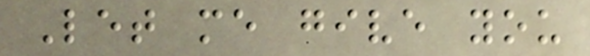Let me give you
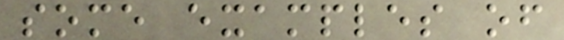some examples of
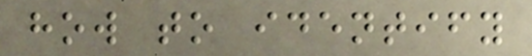how to identify
